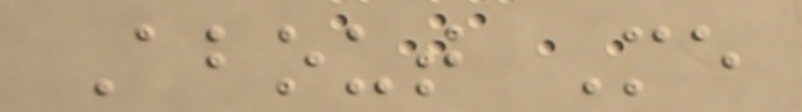About Me
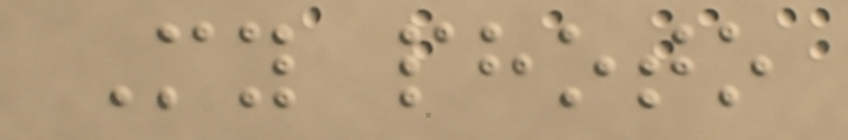My photo
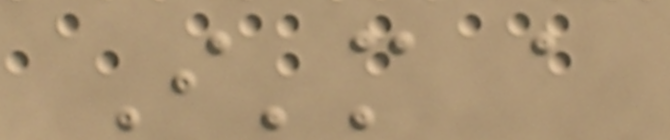I'm a
